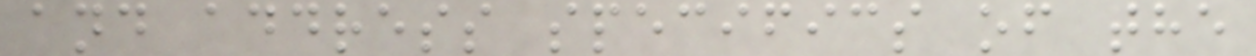and address specifics of the
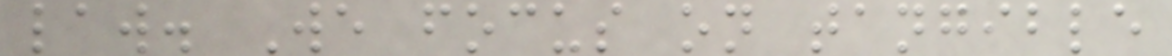law. We focus on tangible
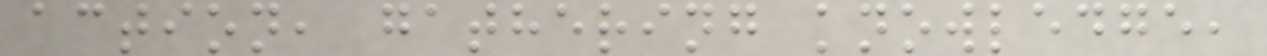action, gathering knowledge,
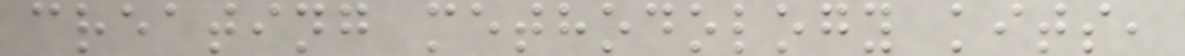creating methodology kits,
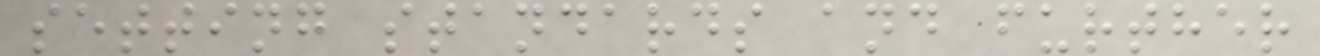setting standards and further
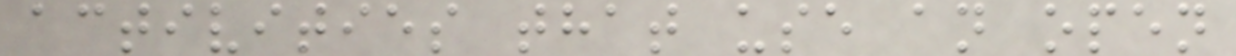activities that use an open
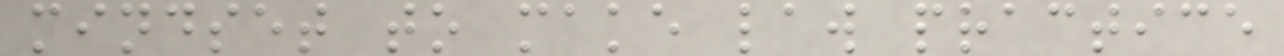mindset to make law practice
